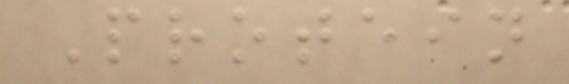Protein
